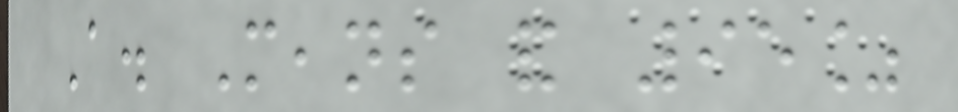A. Means and 95%
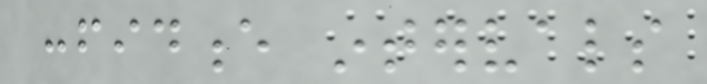confidence intervals
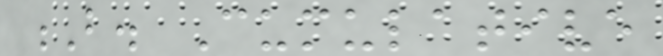B. Cumulative
